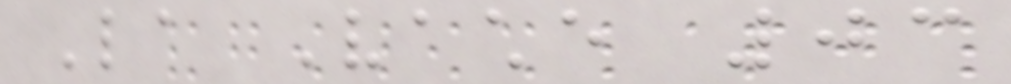La Vache 03
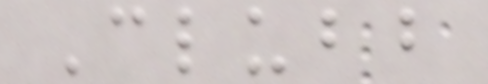Clubb
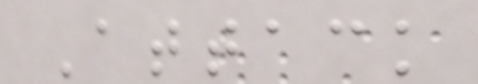Attack
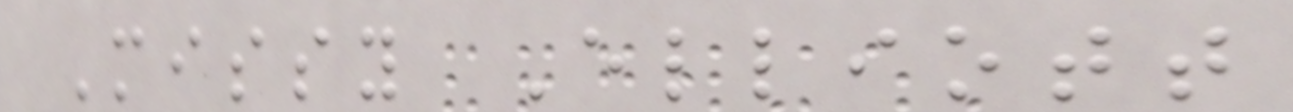Missy Elliott
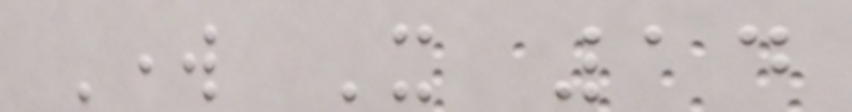Work It 14
